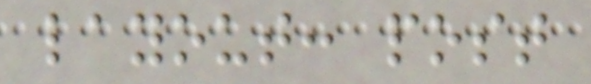layout: post
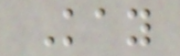Kay
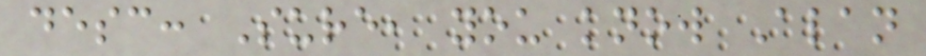desc: Sure, you know Alan
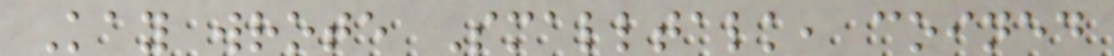Kay wrote Smalltalk, coined
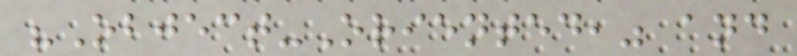"Object-Oriented," and
